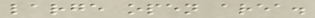large open area.
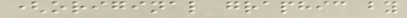(original graphic by
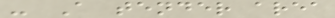- A tender area
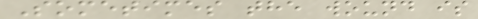Sometimes the wound is
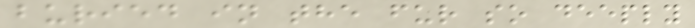buried in the fur so deeply
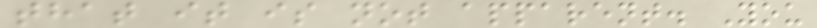that it is not apparent. You
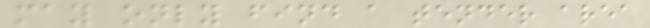may only find a tender area
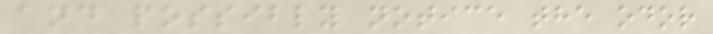and possibly notice the odor
